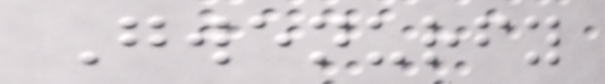Gwenurfy
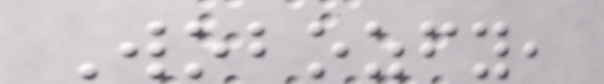Wobozfy,
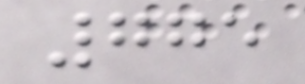775
